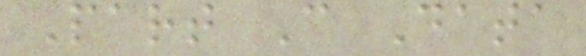Part C Data
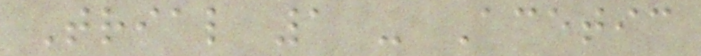Trial 1 - Acetic
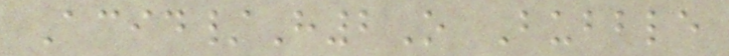Acid/H2O Bubble
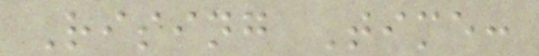Rising Time:
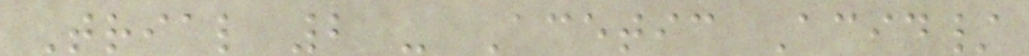Trial 2 - Acetic Acid/
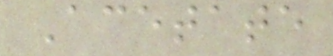Acetate
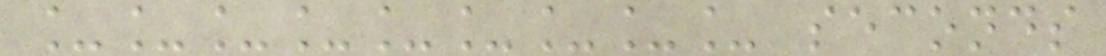_________ seconds
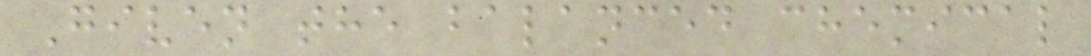Given the balanced chemical
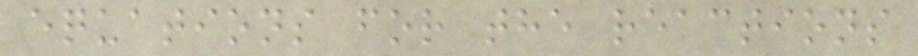equations for the reactions
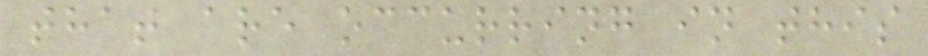that are occurring in this
